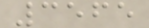3565
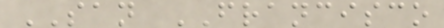SAN FRANCISCO
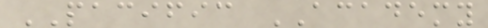PACIFIC ACADEMY
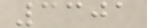3301
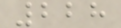228
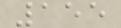155
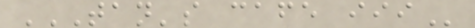TAN'S CAFE III
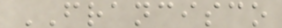FRANCISCO
